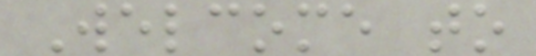Welcome to
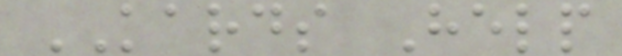KARDS Help
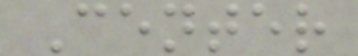Center
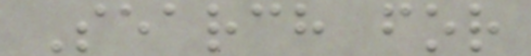Search for
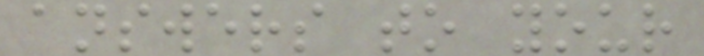answers to your
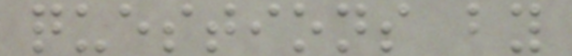questions by
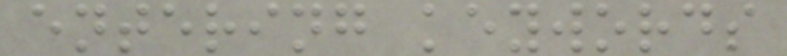entering keywords
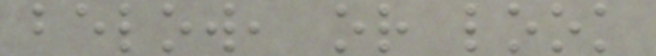below, or look
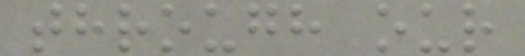through our
